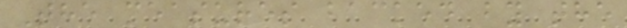The measures backed by the
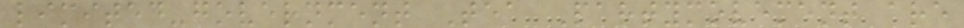limited-government Tea Partymovement are
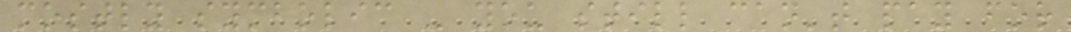mostly symbolic - you still can't pay for
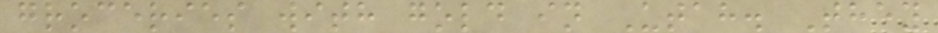groceries with gold in Utah. They
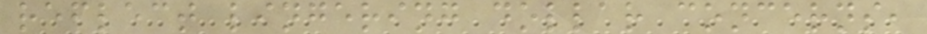reflect lingering dollar concerns,
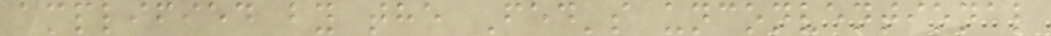amplified by the Fed's unconventional
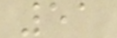51
